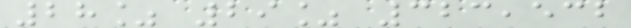28% 29% 323,532
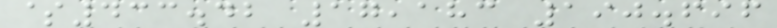$433.42 17,183 190.696
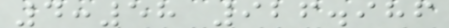4:58 926.986
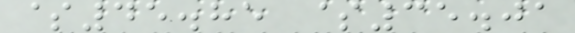$45.85 $35.01
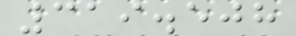319.508
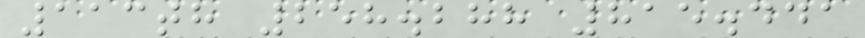113th 258.288 815.441
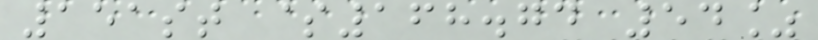151st $168.74 54%
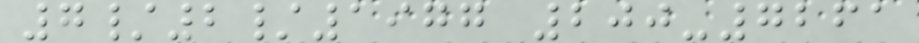7/2/1977 200-7261
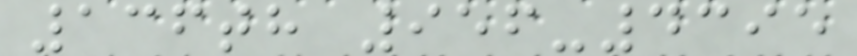136th 956-4395
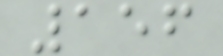156
